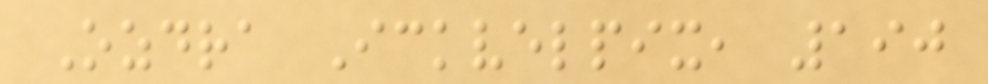Ozdra Ickvelpix, 190
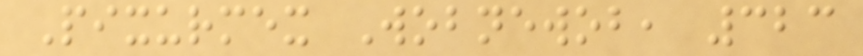Pixurmex Wobnewob, 323
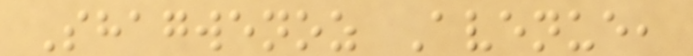Shagwenoz Avenue,
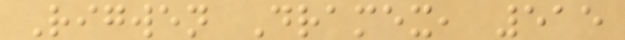Rigwen Dramex, 515
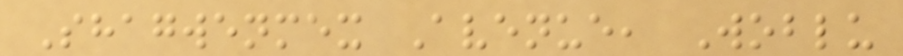Shagwenmex Avenue, Woblu
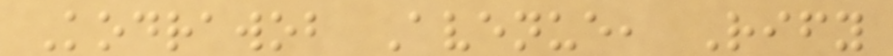Kodrawob Avenue, Rify
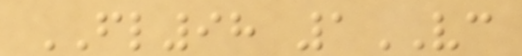FL98 1VC
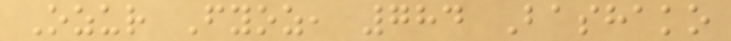Ozur Fyoz, 784 Bashako
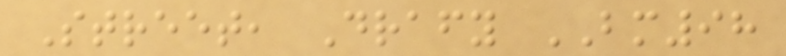Street, Drafy BM98
